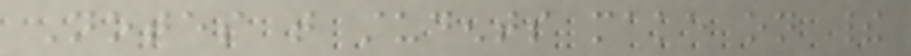Notes that students make on their
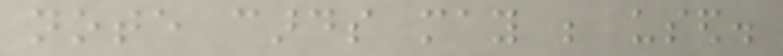note cards may be used.
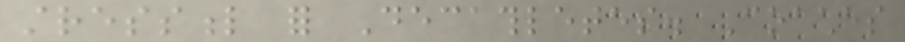stressful for Decathletes. Coaches
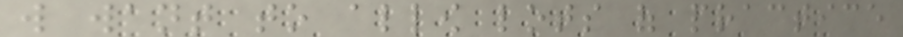will want to allow lots of practice
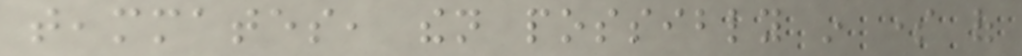teammates, then possibly in some of
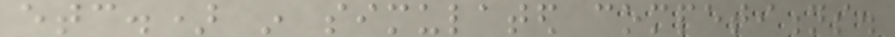etc.) in simulated competitions.
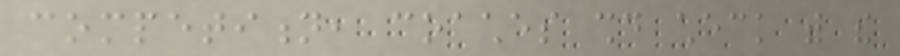competition, coaches should check with the
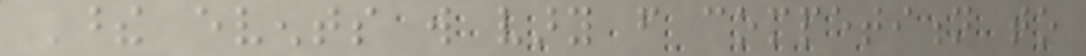These events will vary from competition to
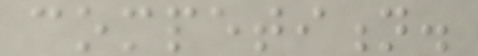competition.
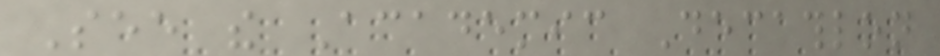See the Academic Decathlon
